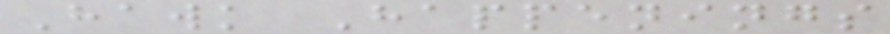Hawk Happenings
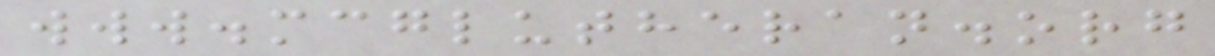www.mcglutheran.org
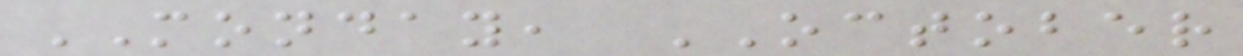MONDAY, OCTOBER
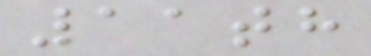11th
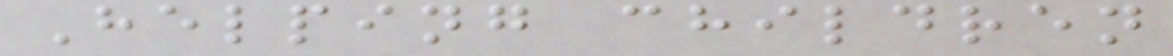Helping children
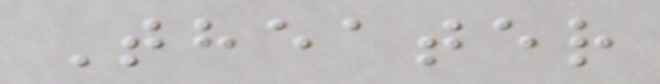Theater
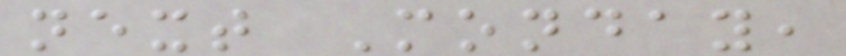next Monday,
